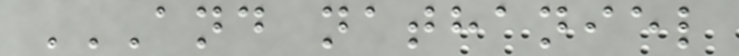AND NATHANIEL
